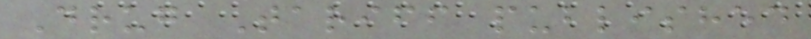Drug Tariff published
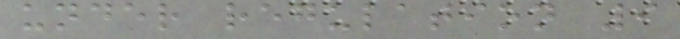under regulation 9
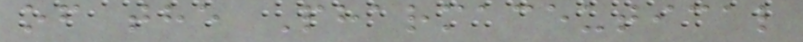of the Pharmaceutical
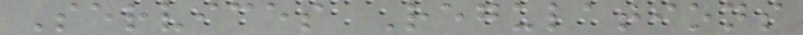Services Regulations
